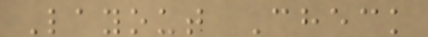Layout Check
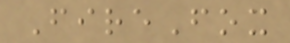FireFox
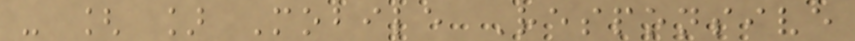- [ ] Mobile Responsive
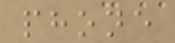phone
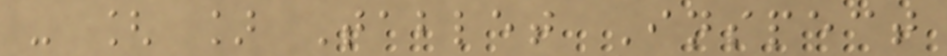- [ ] Tablet Inspect
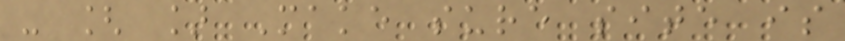- [ ] Make sure site is
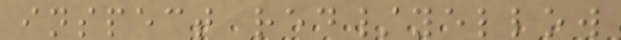inspect red/yellow
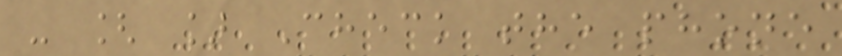- [ ] Check the phone
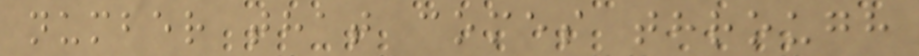number that comes through
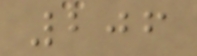206
